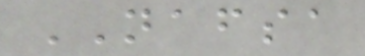NAFSA
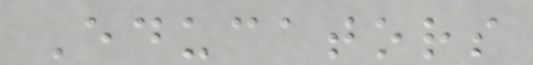Educators
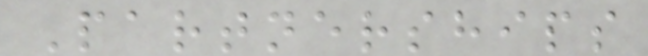Partnerships
